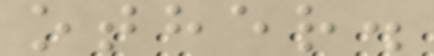other.
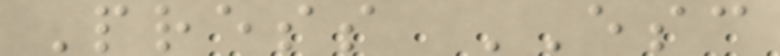Press ESC
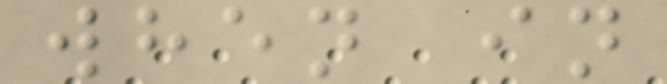when in
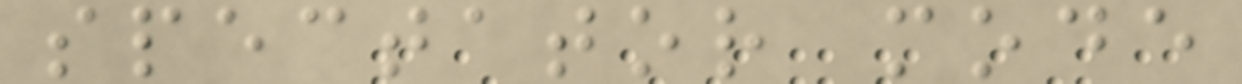spectator mode
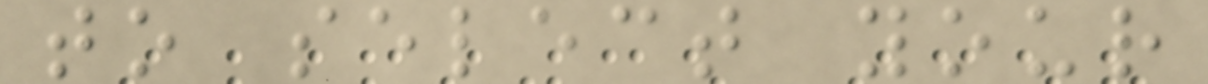to select your
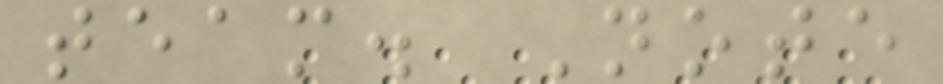team. Note
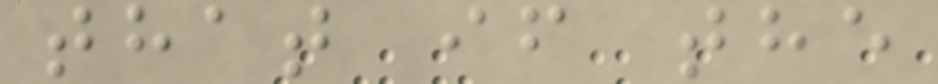that if the
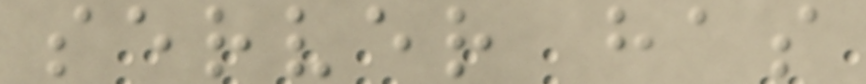server has
